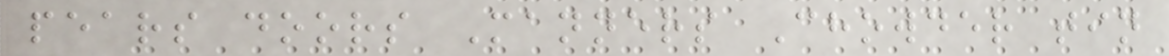pears doors Manners Chowder tin
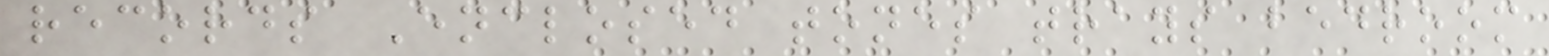records Enclosed tones trays bedroom
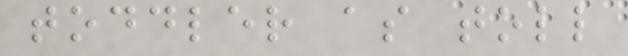toddler as toll
